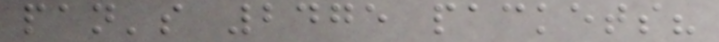pan's 2475 packets?
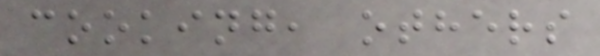cooking, others
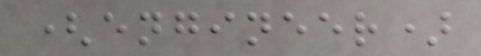(engineer)
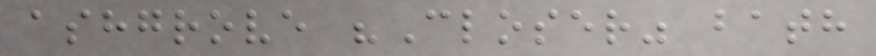ashgrove "Closer" bath
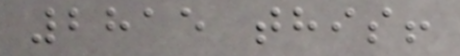2815 this!
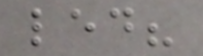led?
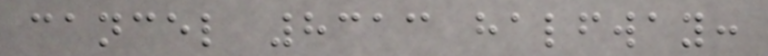cancel 8313 halfway:
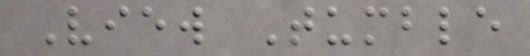View Tumble
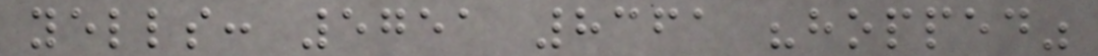yells: 5751 8361 "hopped"
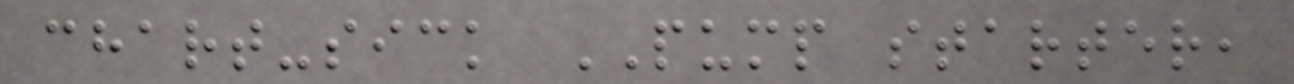chart-sick PUMP starter,
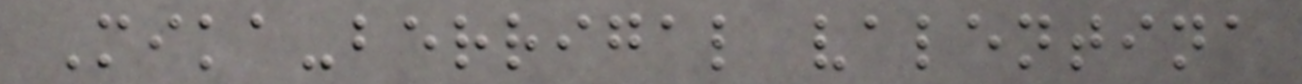Mika-berrigal valentina
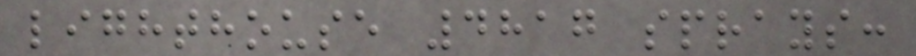lighthouse 4817 sprays:
